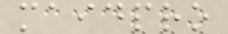maidpro
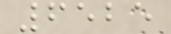6525
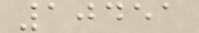10451
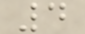4
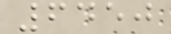6450
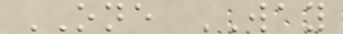ONE WAY
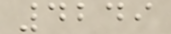4249
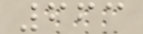663
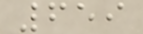659
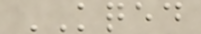KQED
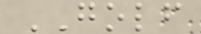GOLF
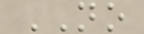NO
